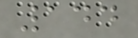144
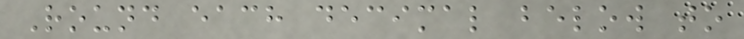Round each decimal below to
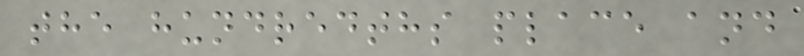the hundredths place and
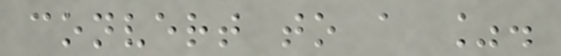convert to a %.
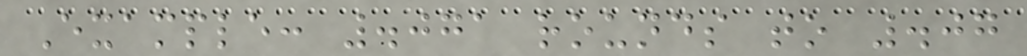Example: .071 rounds to .07
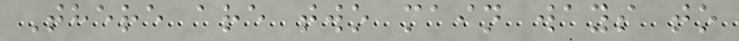There are two main ways to
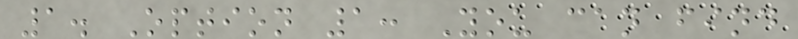1. Option 1: You can find
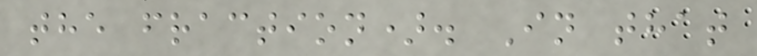the fraction). In that
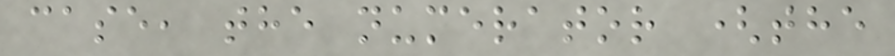case, the numerator (the
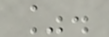%.
